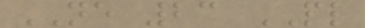NE 23 PL
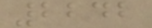2242
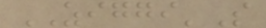ZIGGI'S
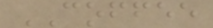COFFEE
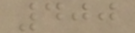400
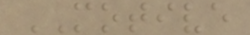MOTIVE
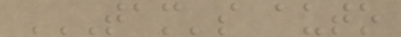TAM'S AUTO
